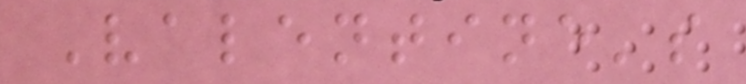Valentine's
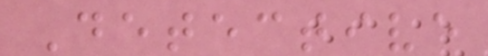Detective
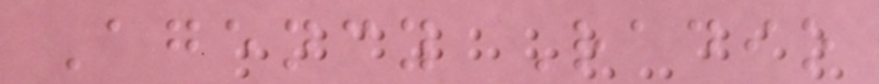Agency Radio
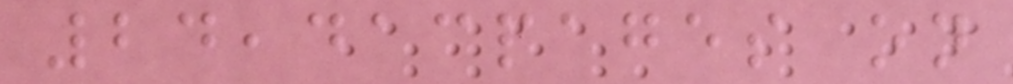24,413pages on
